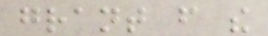grant from the
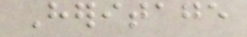Heritage
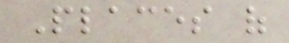Places of
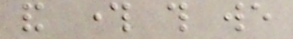and through this we
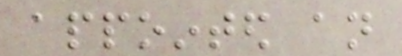appointed an
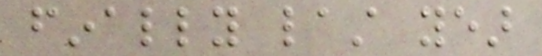finally last year
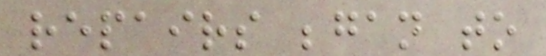repairs began to
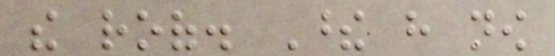the roof. These have now
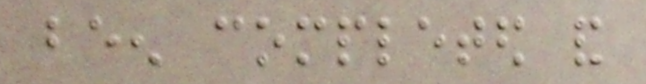been completed and
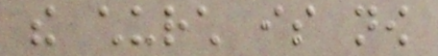the church is now
